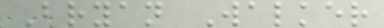Bryan Walker
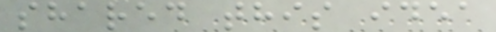shared this idea
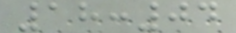18:04
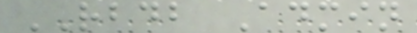RBDB Admin
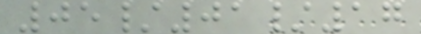05/01/17
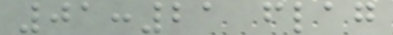01:21 flag
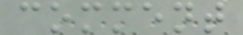comment
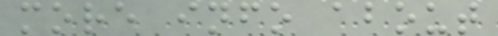more info about
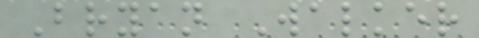Bryan Walker
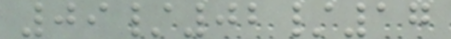09/02/17
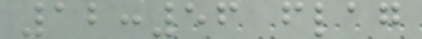12:56 flag
